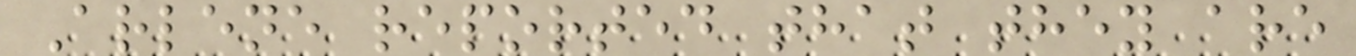Arlene reported that they are
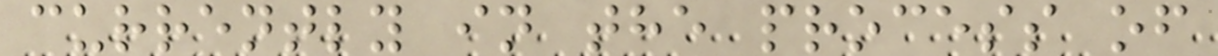currently in the process of
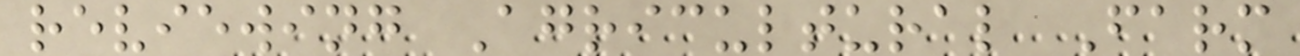reviewing Agricultural Farm
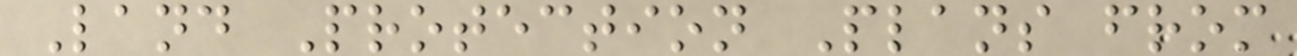Land Protection Plans from
